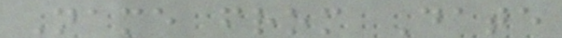Name from Date
